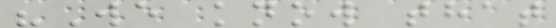"We know that
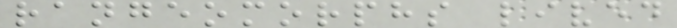rangeomorphs lived
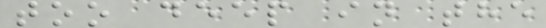too deep in the
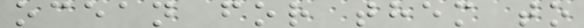ocean for them to
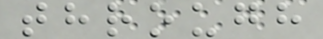through
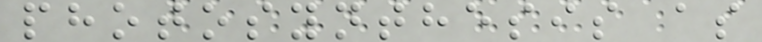photosynthesis as
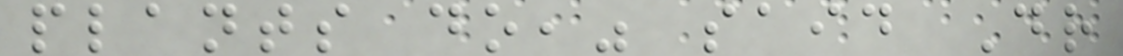plants do," said Dr
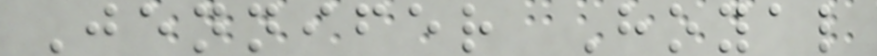Jennifer Hoyal
